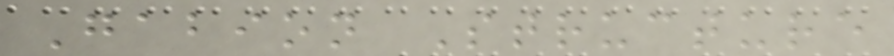Gabion Structure
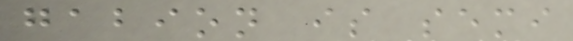gabion is semi
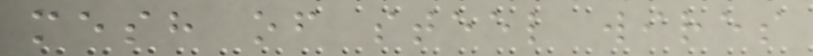mesh of steel wires
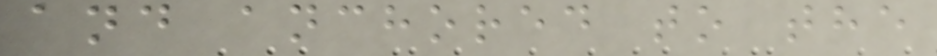and anchored to the
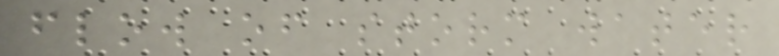flow of storm water
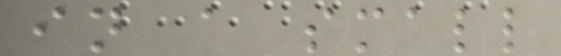in a small
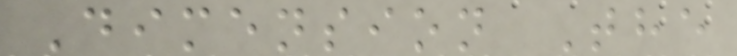Dimension The
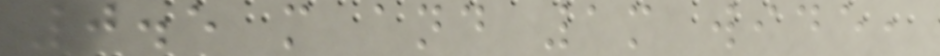0.5 m and 1m wide,
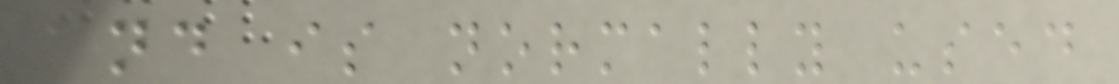and is normally used
